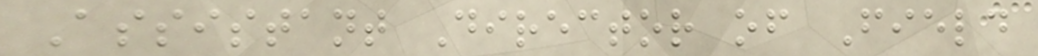Assistant Director of Field
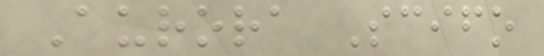Aurora Scifo
